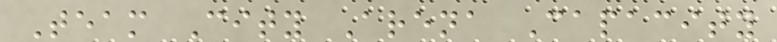Team City Arena Capacity
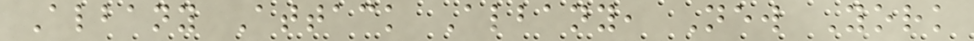Albany Attack Albany, New York
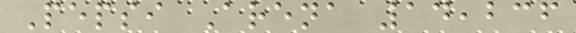Pepsi Arena 14,236
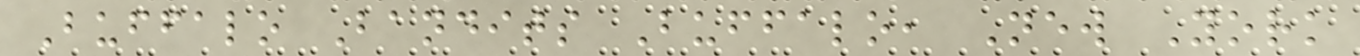Buffalo Bandits Buffalo, New York
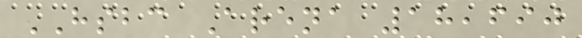HSBC Arena 18,690
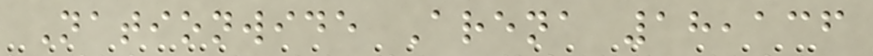Nationwide Arena 18,136
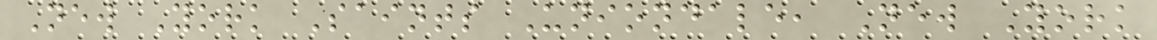New York Saints Uniondale, New York
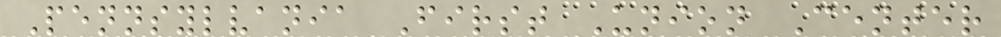Pennsylvania First Union Center
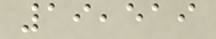19,519
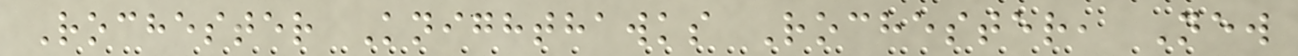Rochester Knighthawks Rochester, New
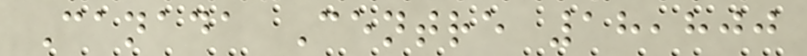Canada Centre 18,800
